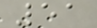51
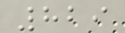829
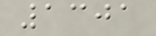1301
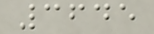3645
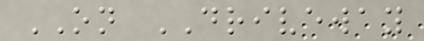ON DRIVEWAY
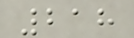218
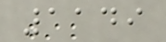1149
